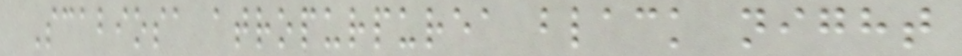Scabiosa atropurpurea black night
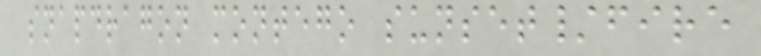snapdragon montego sunset/fire
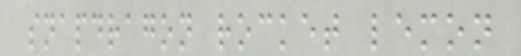snapdragon rocket lemon
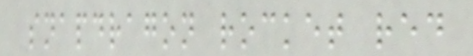snapdragon rocket red
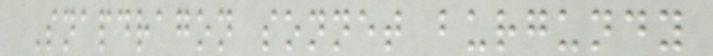Snapdragon sonnet burgundy
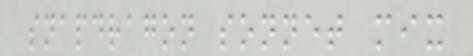snapdragon sonnet mix
